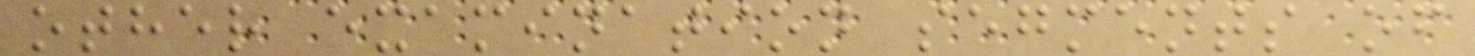other examination segments of
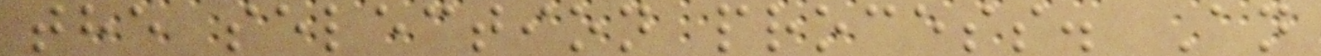the selection process. An
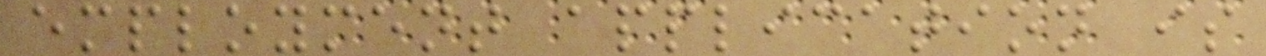employment application is
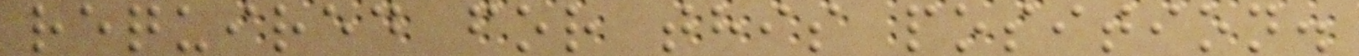required for this position.
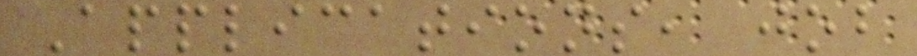Applications, job
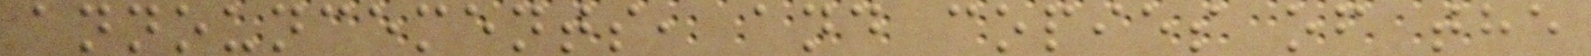announcements, and copies of the
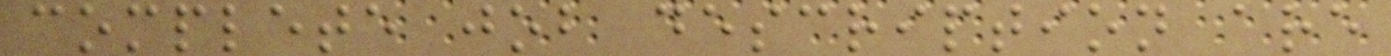complete job description are
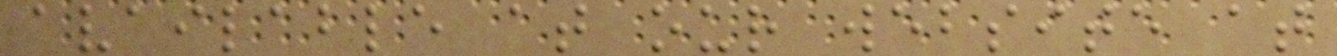available at our website at
